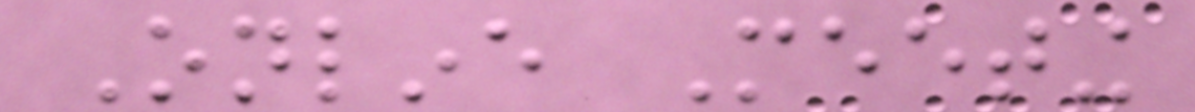Online Meeting
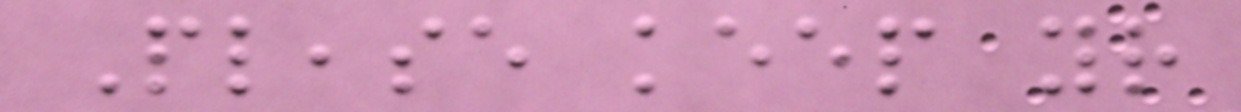Please keep your
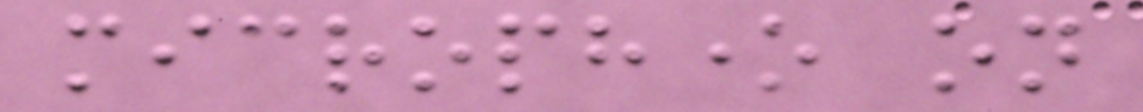microphone on
